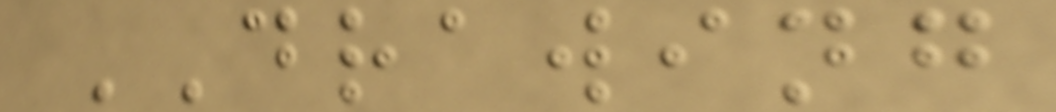DRAWING
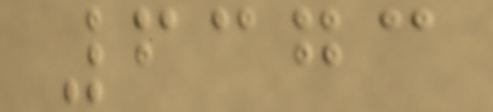6373
